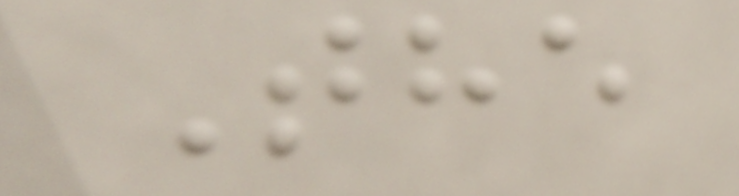The
